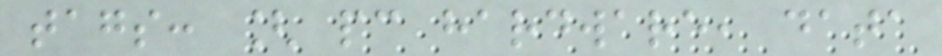tags: [ pc hardware, data
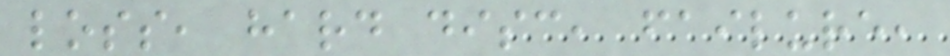loss, hard disc, failure,
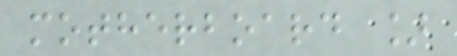motherboard ]
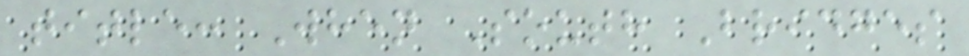title: When South Bridges
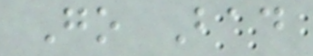Go Bad
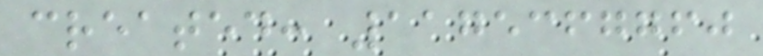created: 1175367760
